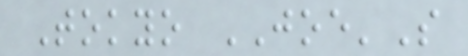Tokyo JOE'S
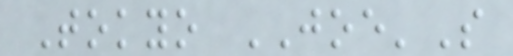Tokyo JOE'S
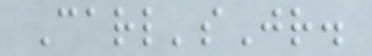Carl'sJr.
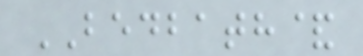BEDBATH&
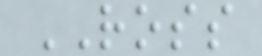ROSS
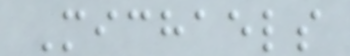Michaels
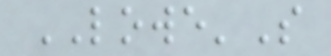LOWE'S
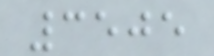3505
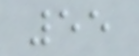55
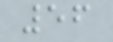56
